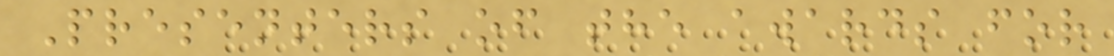Presenters of the awards for
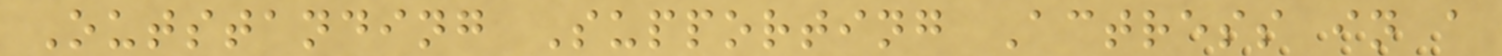Outstanding Supporting Actress in a
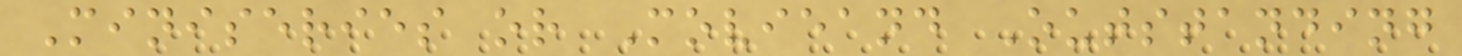Miniseries or Movieand Outstanding
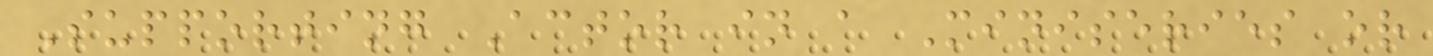Supporting Actor in a Miniseries or
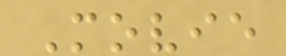Movie
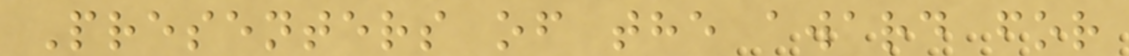Presenters of the award for
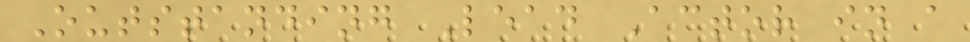Outstanding Lead Actor in a
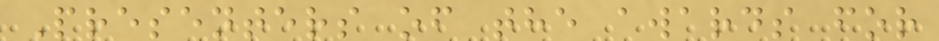Presenters of the awards for
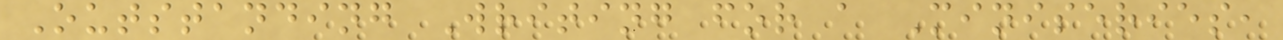Outstanding Writing for a Miniseries,
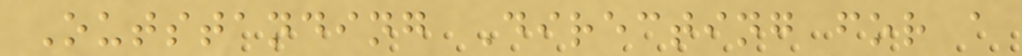Outstanding Directing for a
